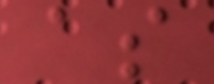as
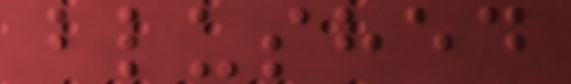blushed
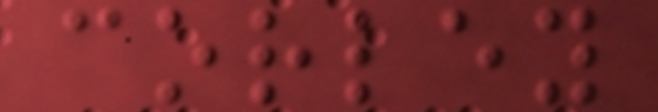corley
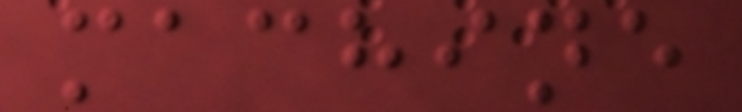machine
